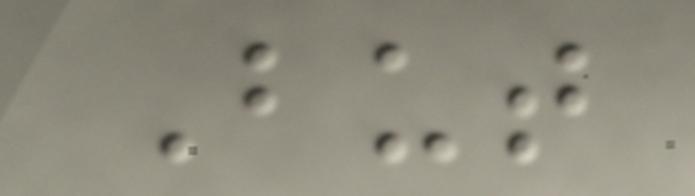But
